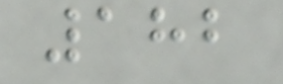182
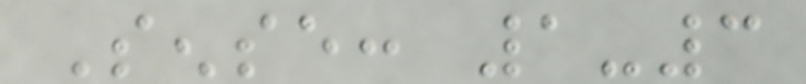Sense: 1-3
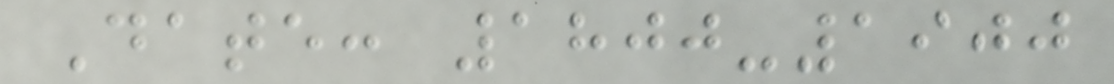Date: 1800-1900
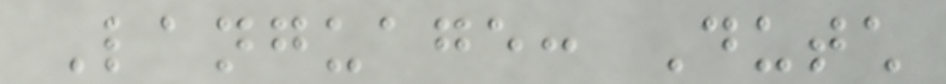Language: Dutch
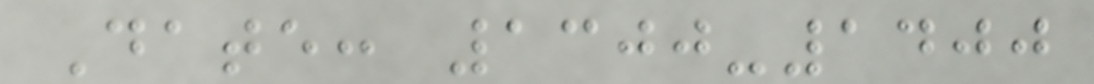Date: 1300-1400
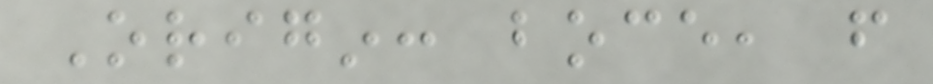Origin: boce, from
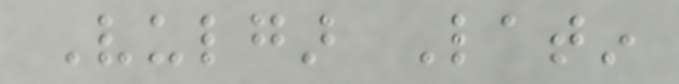Vulgar Latin
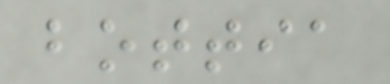bottia
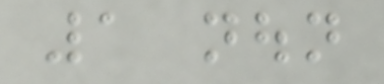1 noun
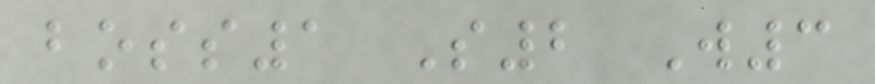boss1 S2 W3
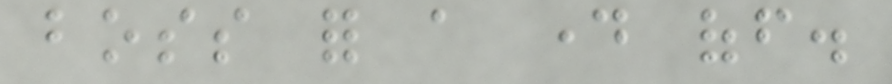boss for a day off.
